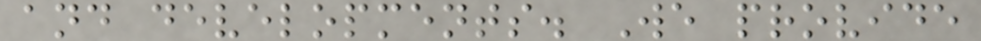and developments. We provide
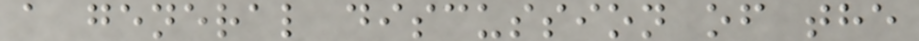a general discussion of the
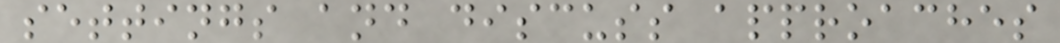settings and discuss approaches
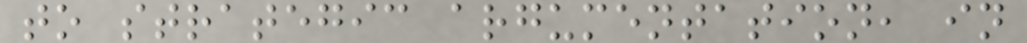to strategic argumentation, in
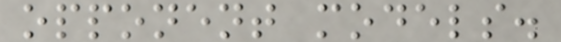opponent models.
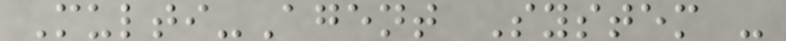Multi-Agent System -
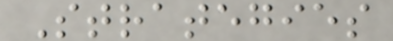Strategies
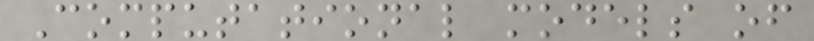Computational models of
